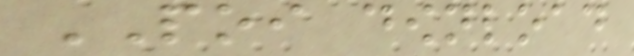POI download
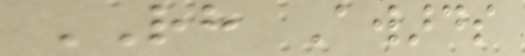RH Awards
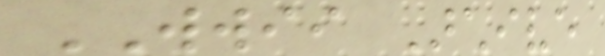WWII Archive
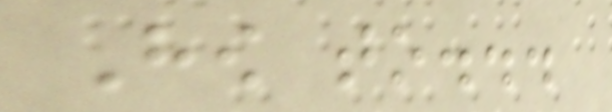How to...
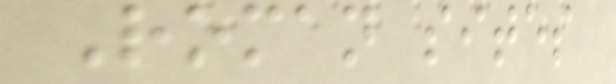Roman sites
